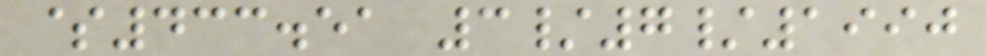$433.51 3/7/1990
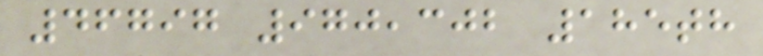46797 970,302 185th
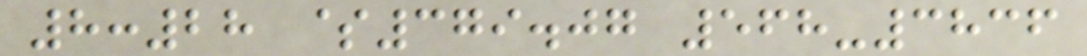8:28 $379.07 568-3836
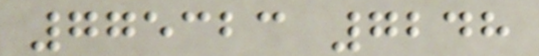775323 7248
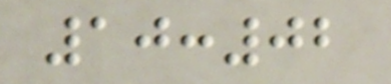10:02
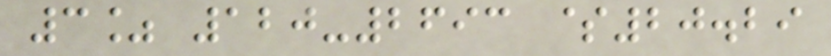3% 120-2693 $20.29
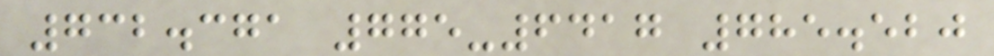732.371 775-6417 785.520
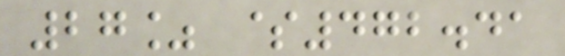27% $472.41
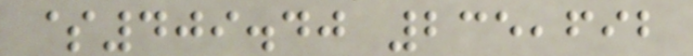$409.40 235,692
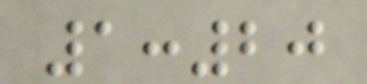1:20
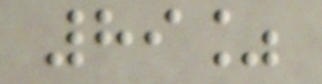89%
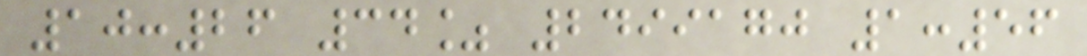10:26 34% 2499170 1:56
